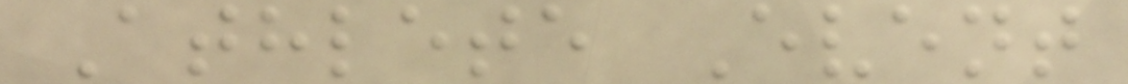Athlete Event
